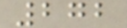272
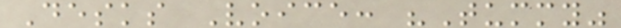Desks Voice: "Tummy"
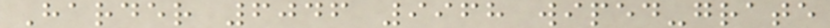Harder 6046 9968 wiped-grate
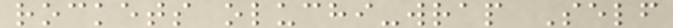rockets oluchi-wrap Self
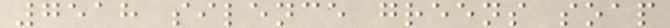7518 silence greens soap
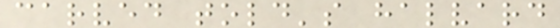carved told's halvard
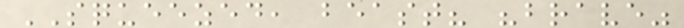SQUEEZED, beast? "brave"
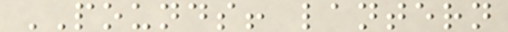POUNDS! lantern
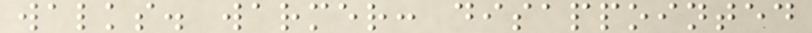walks. warmer: disappointed
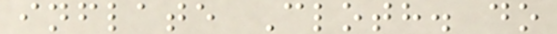inflate Cloth. do
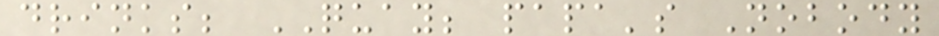drinks; QUAY; papa's Nobody
